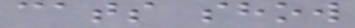cats show
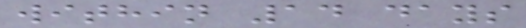within 14 days
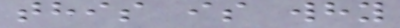this is why
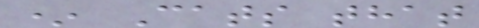* Cats that
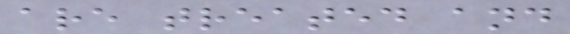are treated and
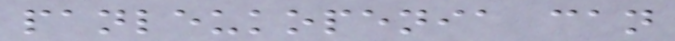panleukopenia can
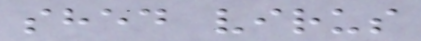shed virus
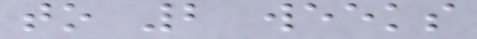to 2 weeks
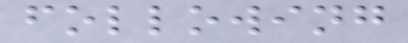following
